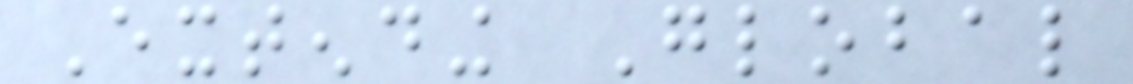Extending Global
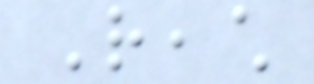Reach
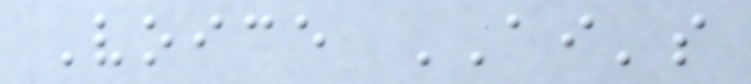Voice AI's
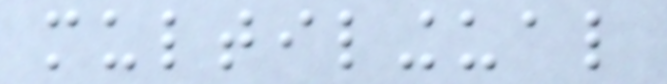multilingual
